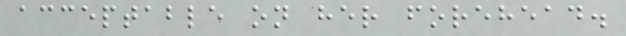acceptable on her forehead.
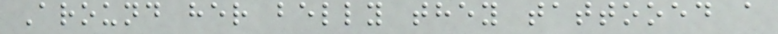Around her belly they tattooed a
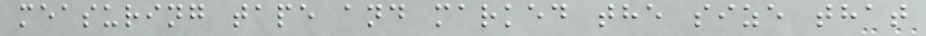measuring tape and marked the size that
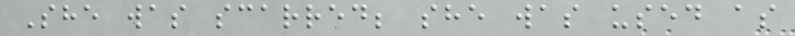She was scarred; she was used as
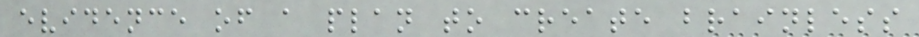evidence of a plan to create brainless
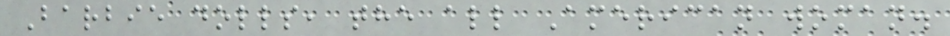Barbie dolls, the all American woman.
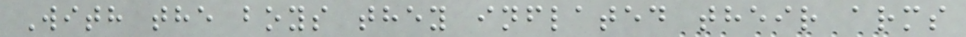With the boys they inflated their arms
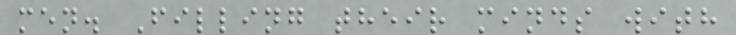men. Filling their minds with
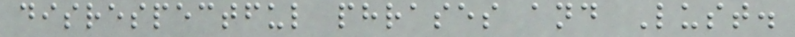disrespectful phrases and Lust.
